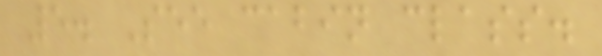5. See cabin class.
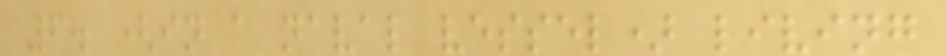6. (in a naval vessel) living
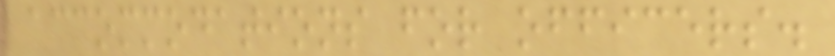accommodations for officers.
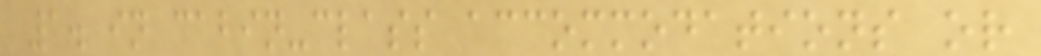1. in cabin-class accommodations or
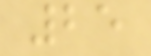25
